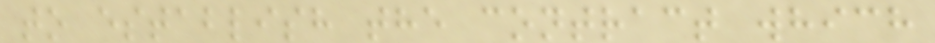to establish the contract which
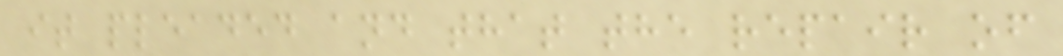it pleaded and that the repair of
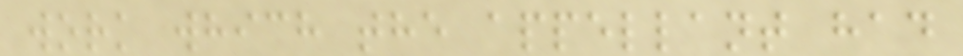work which the appellant had
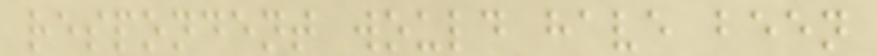respondent would have been
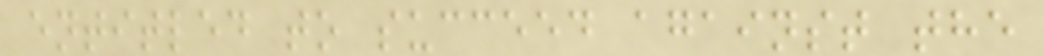entitled to succeed against the
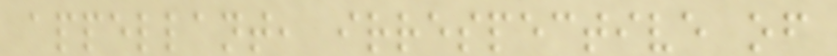appellant, irrespective of
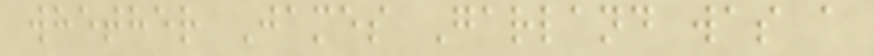whether James Garland was a
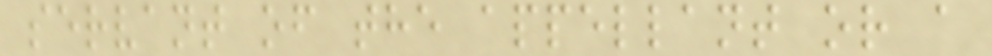servant of the appellant or a
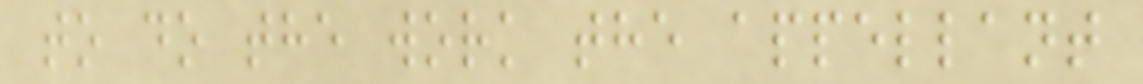to do the work the appellant
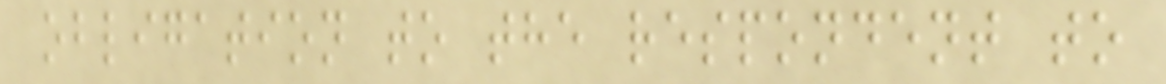obligation to the respondent to
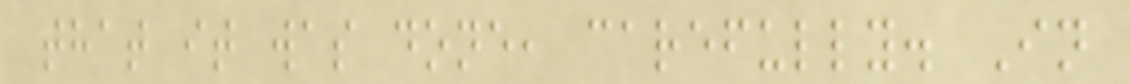that it was done, carefully. In
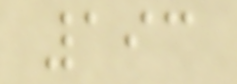193
